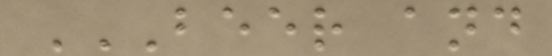BEER AND
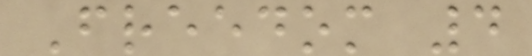Freedom 4
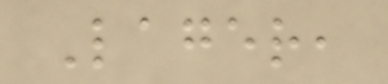Lager,
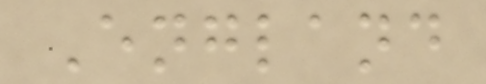England
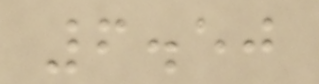6.50
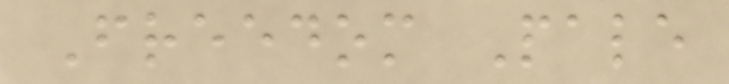Freedom Pale
